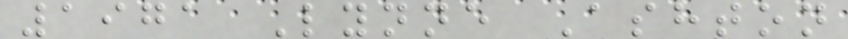1971 Lynne Ashton
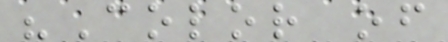"Color of
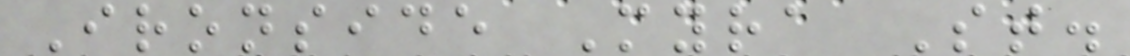Ironside Myra St.
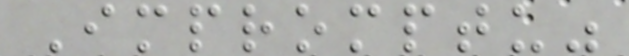Impromptu"
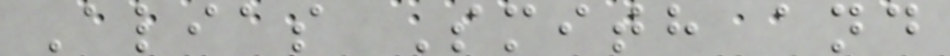Alias Smith and
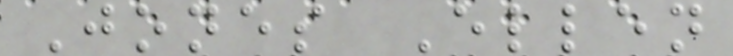Jones Ellen
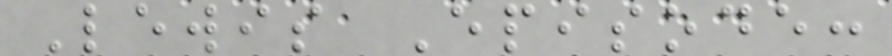Lewis Episode:
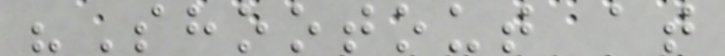"Shootout at
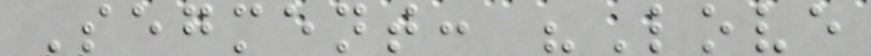Segment: "Love
